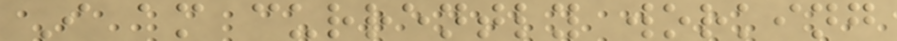I am currently working
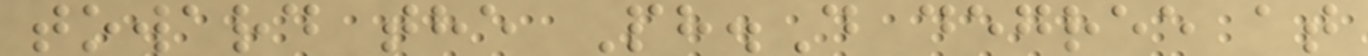toward the Ph.D degree at
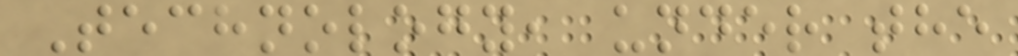Technology, under the
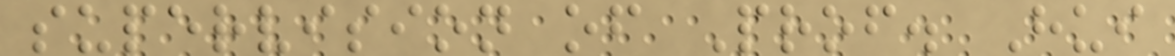supervision of Prof. Hui
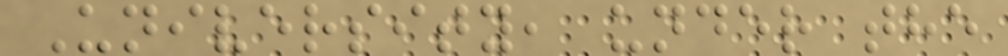University, under the
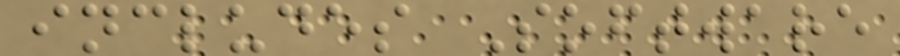includes Software
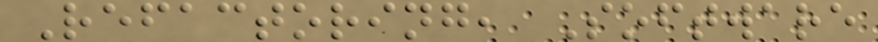Refactoring, Software
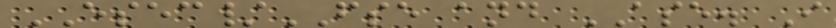ESEC/FSE and ASE. I
